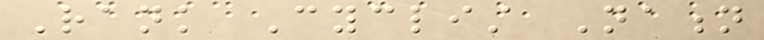Rank Cyclist Nation
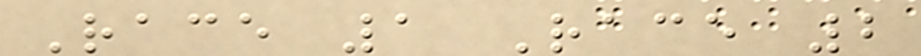Race 1 Race 2
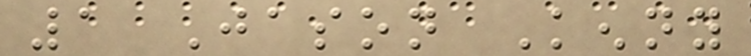1 Jason Kenny
